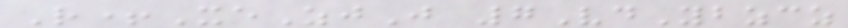R+XeZjJ 7VdYbzcz
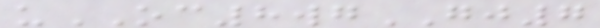uOC8wgGJ7
